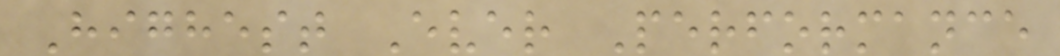Highest Ever Performance
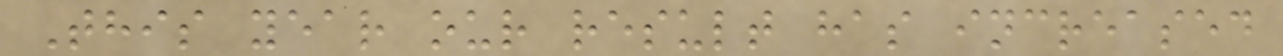This year our result has increased
